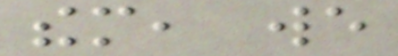them, we
